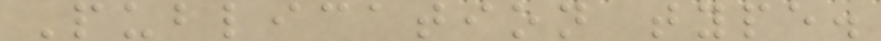Publication type.
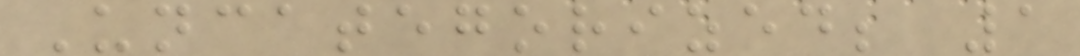Uncategorized; 1
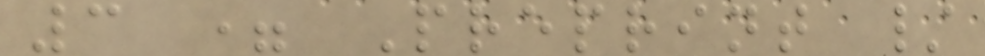3 = Preprint /
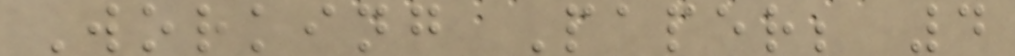Working Paper; 4
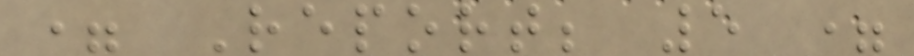= Report; 5 =
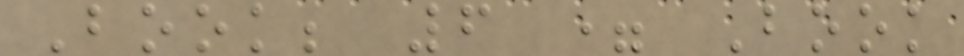Book; 6 = Book
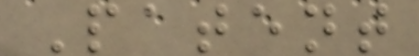Patent
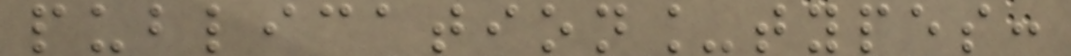publication_types:
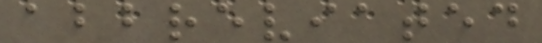abbreviated
